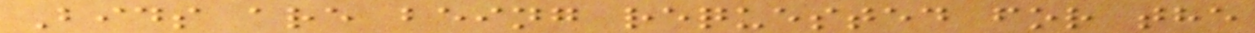Bids are being requested for the
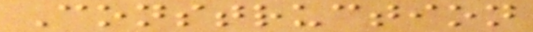Construction
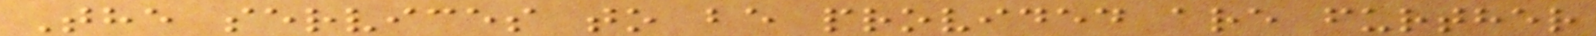The services to be provided are further
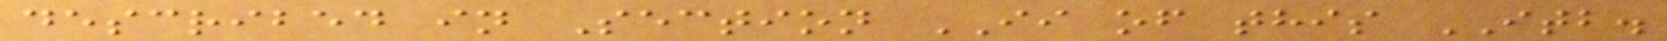described in Section II of this ITB.
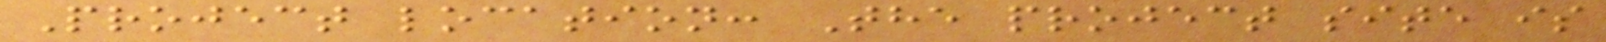Project location: The project site is
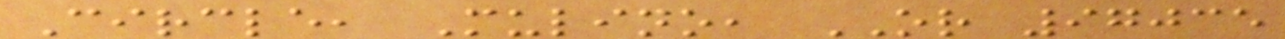Circle, Mulino, OR 97035
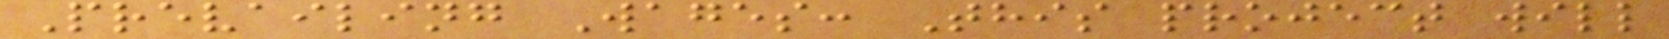Prevailing Wages: This project will
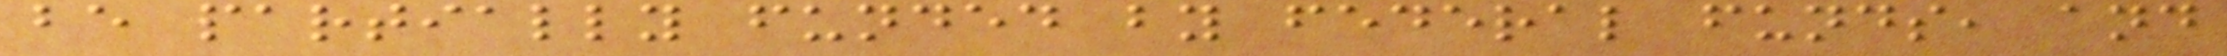be partially funded by federal funds, and
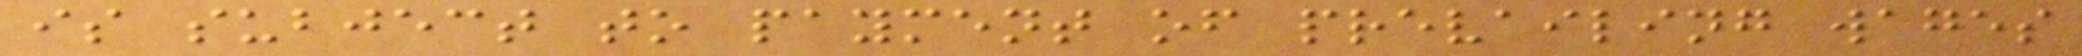is subject to payment of prevailing wages
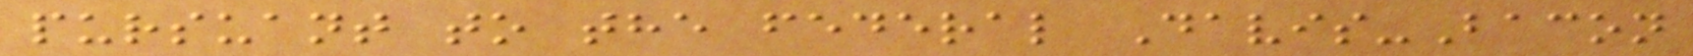pursuant to the federal Davis-Bacon
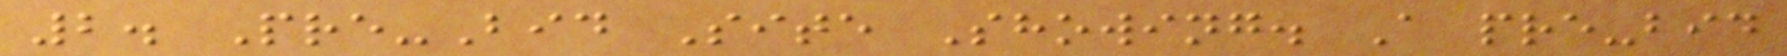2. Pre-Bid Site Showing. A pre-bid
